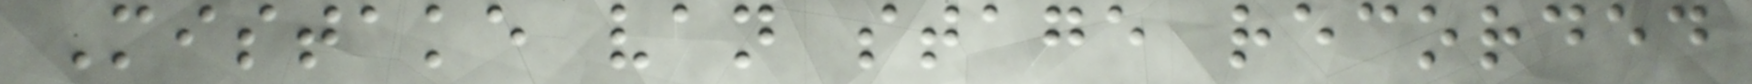Mistake van stage recorded
